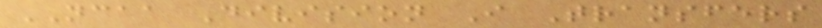NCAA Division I Transfers
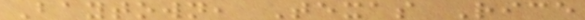Baytown, Texas Rice
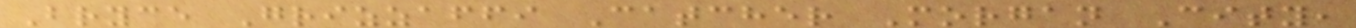Bryce Grizzaffi Catcher Morgan City,
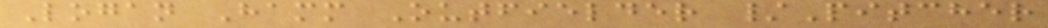Logan Hamm Outfielder /Pitcher
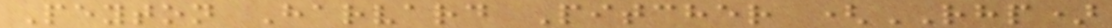Peyton Harvard Pitcher (RHP)
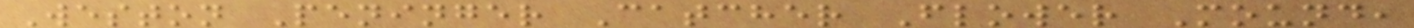Weston Peninger Catcher Flower Mound,
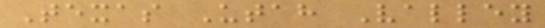Texas Utah Valley
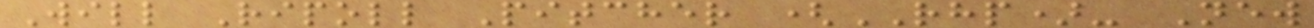Will Ripoll Pitcher (RHP)- New
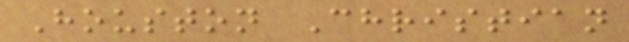Houston Christian
